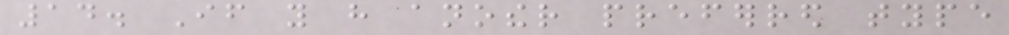14. If you have another preferred type
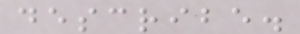describe.
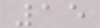15
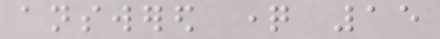answered question 15
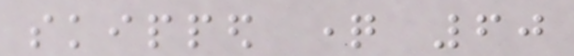skipped question 60
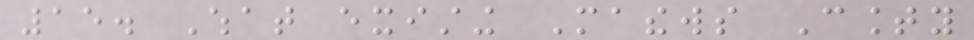15. What existing Mathews County
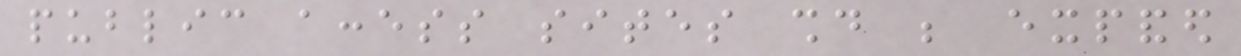public access sites should be expanded
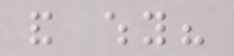and why?
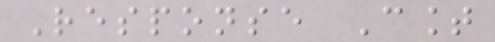Response Count
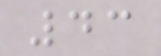43
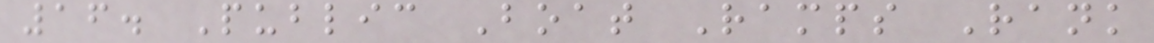16. Public Boat Ramps Rank
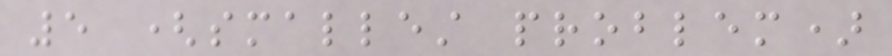5 (smallest problem)
